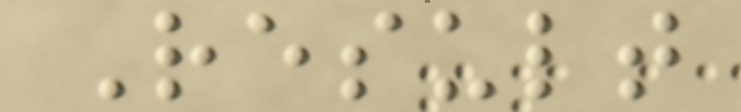Result
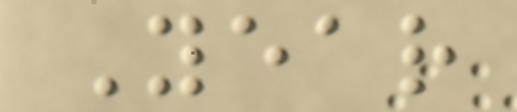Year
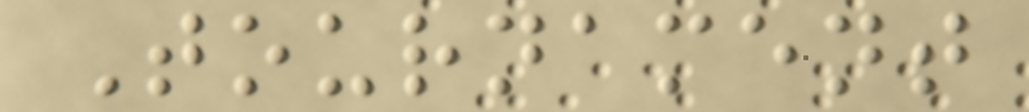Tournament
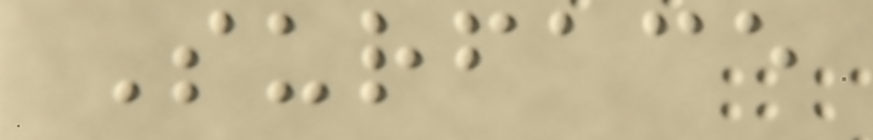Surface
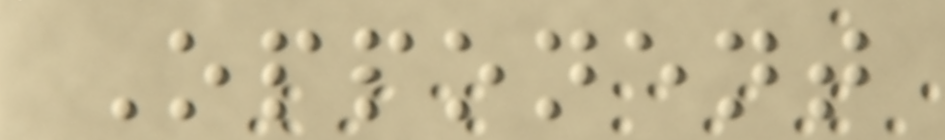Opponent
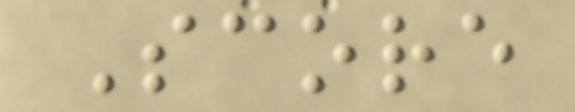Score
